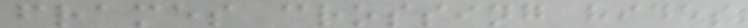frames crossing hides
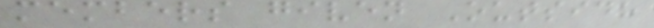members given Outside
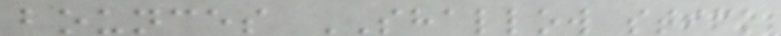bounces SHALLOW stick
